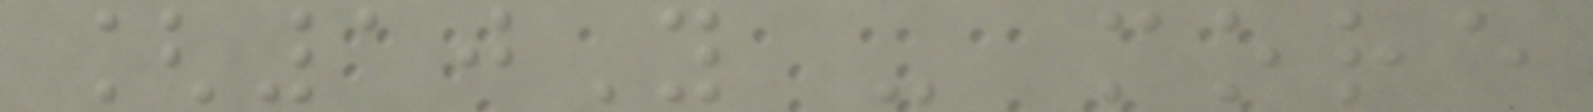[10Y - more
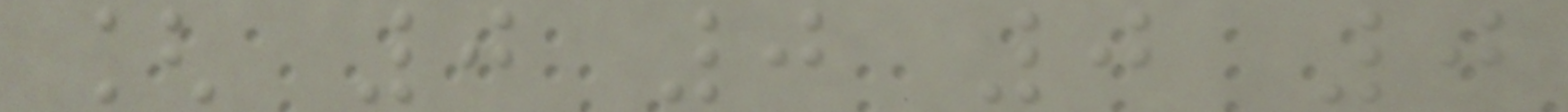[ 0 0 0 0
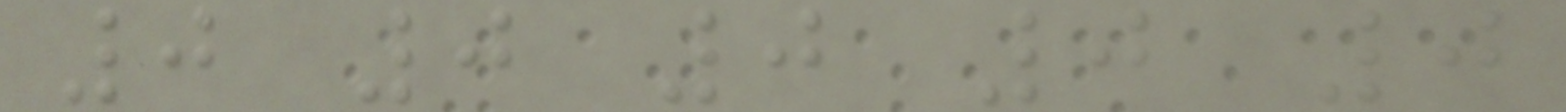0 0 0 0 0
